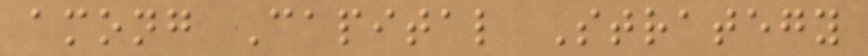among Capital Strategy
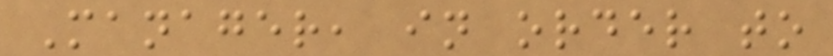Manager, in order to
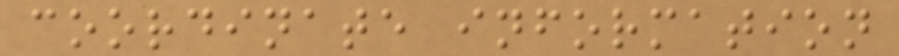coordinate information
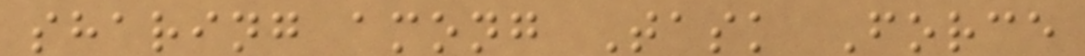sharing among Task Force
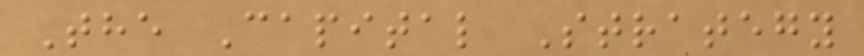The Capital Strategy
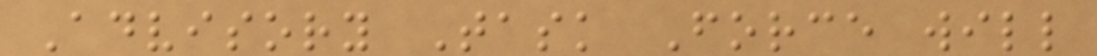Advisory Task Force will
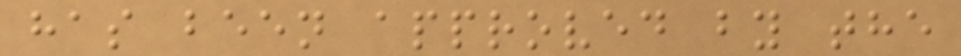has been approved by the
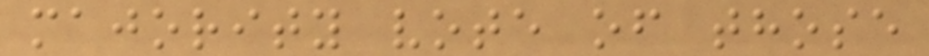majority vote of those
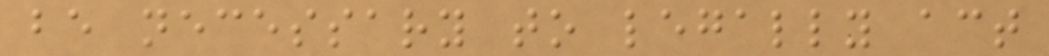be necessary to legally act
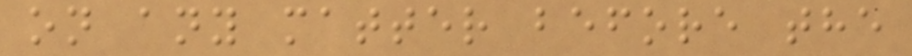on any matter before the
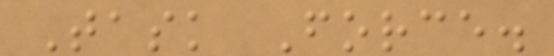Task Force.
